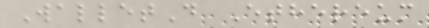WalletD Ethereum
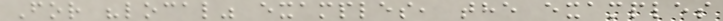For "local" examples, the examples
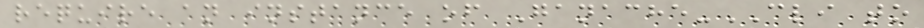require an instance of Ganache-CLI to
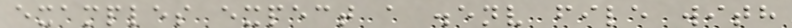examples expect a .env file with
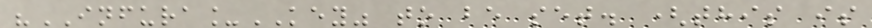"INFURA_KEY" to be set. (this is
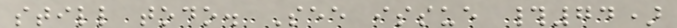still todo. See issue #74)
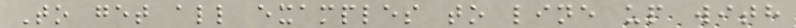To get all examples to line up with
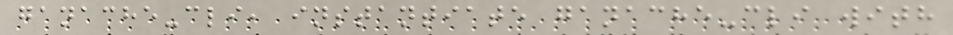ganache-cli, instantiate ganache-cli with
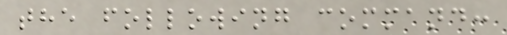the following command:
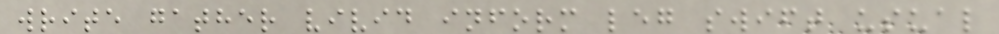write gather vivid inform leg swift usual
